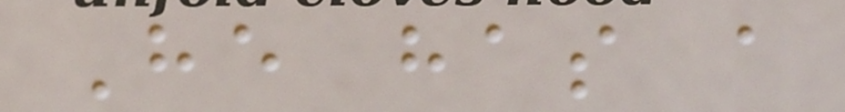He has a
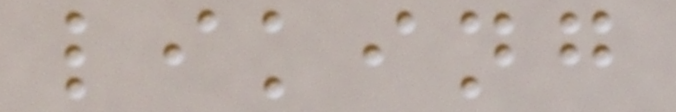liking
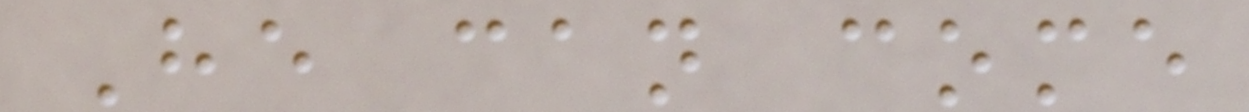He can come
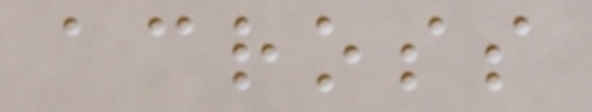across
